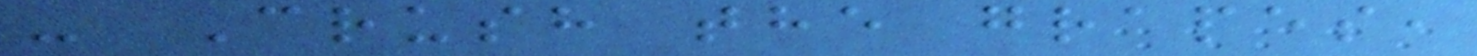- Crush the grapes,
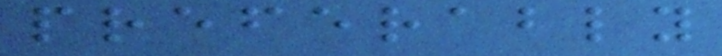preferably
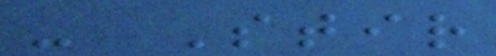- Stir
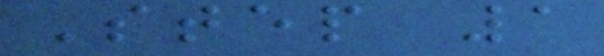Step 1
